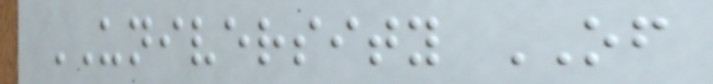UNIVERSITY OF
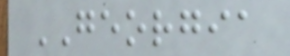GEORGIA
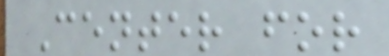Center for
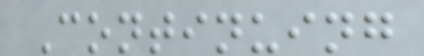Continuing
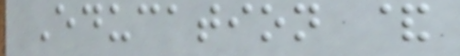Education &
